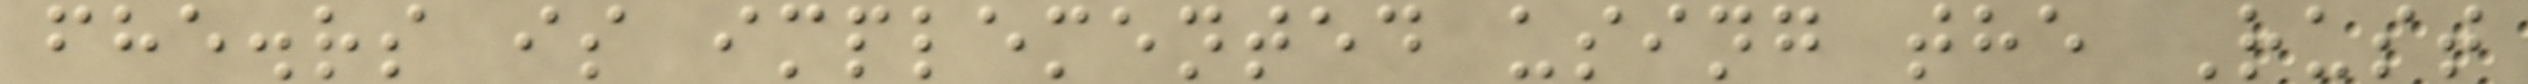fhe.rs is implemented using the Rust
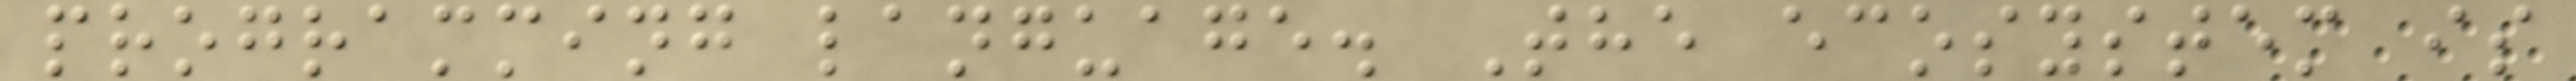programming language. The ecosystem is
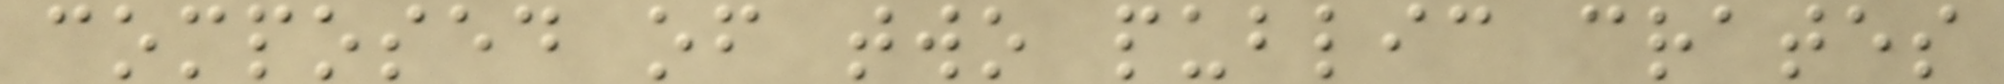composed of two public crates
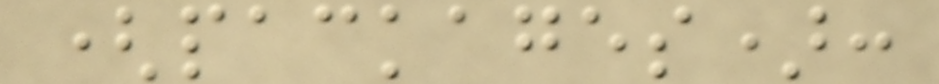(packages):
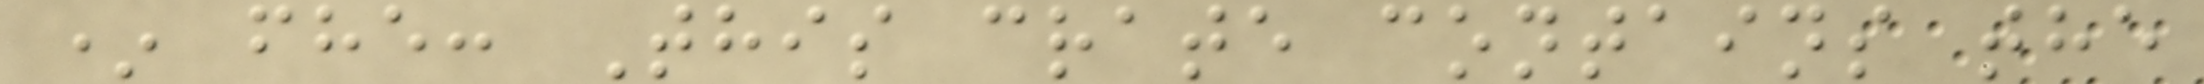* fhe: This crate contains the
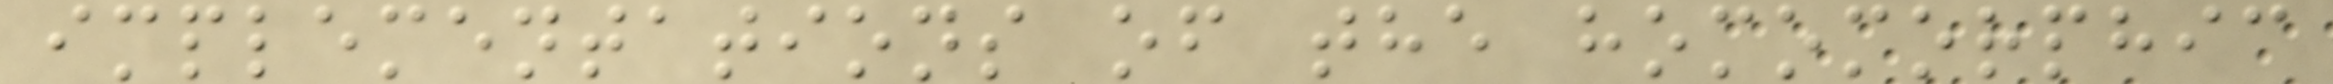implementations of the homomorphic
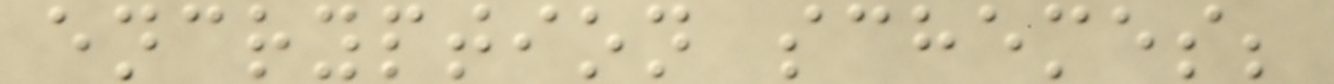encryption schemes;
